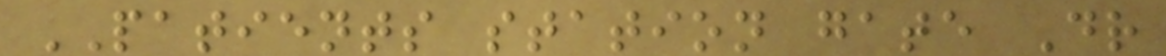PATIENTS station gate Dr
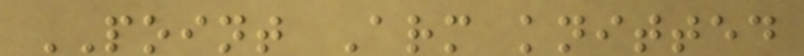POINT Arm knitted
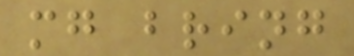mg bring
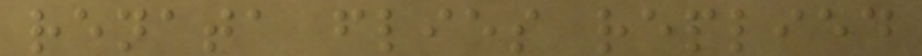renata flies replied
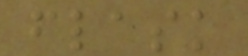flask
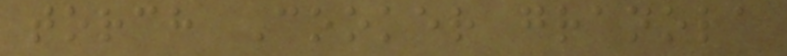torch Cooker granola
